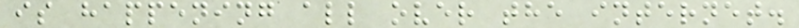is happening all over the internet.
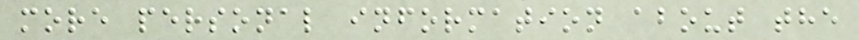more personal information about the
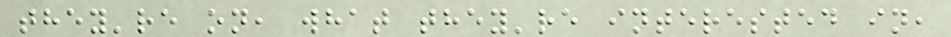they're on, what they're interested in,
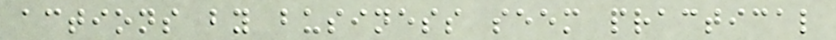actions by business seem practical
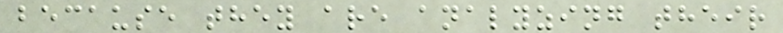because they are analyzing their
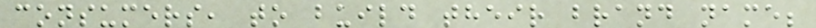consumers, to build their brand name;
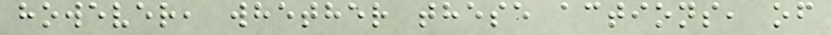however, whether these actions, of
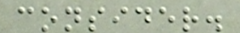consider.
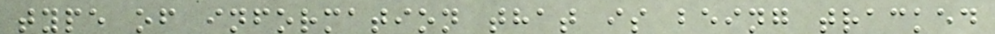type of information that is being tracked
